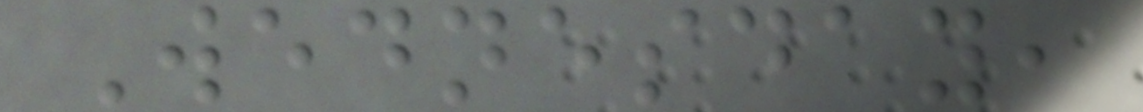Wednesday,
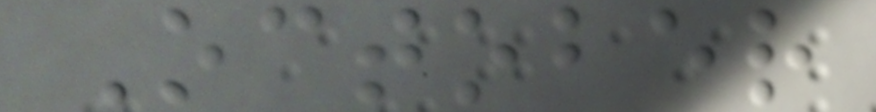October
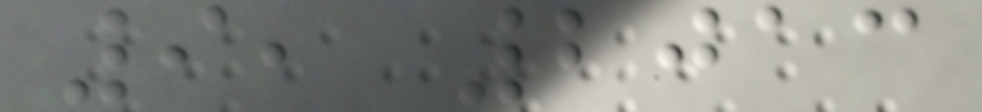9, 2013
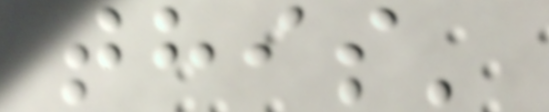this'
